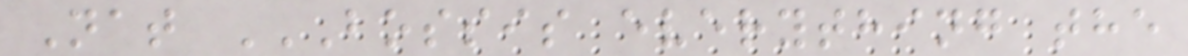Nat BOSSIS EVERYTHING THE
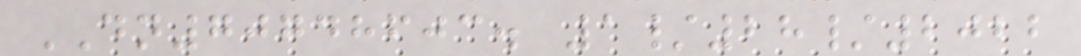DN70748603. 1/28/2022
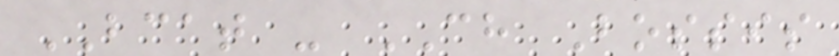BCAT - CH Bossis
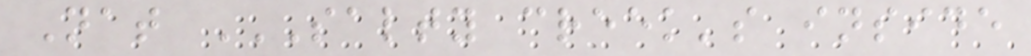Nat SALTY CREEK'S INSIDE
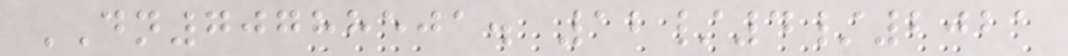DN70788501. 12/4/2021
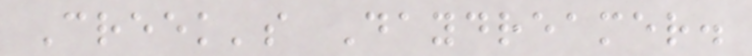Creek's Daydreamer.
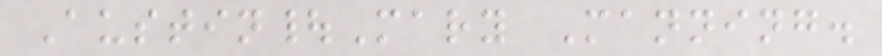Austin|Mary Manning.
